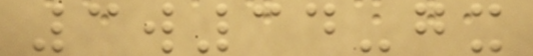3w34-gx
